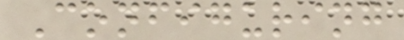Configuring
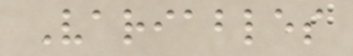Variables
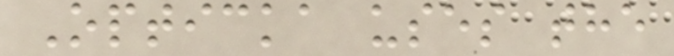Opticka uses the
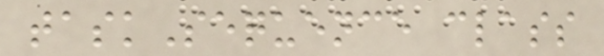taskSequence class
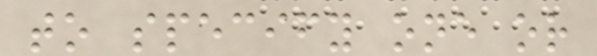to specify one or
